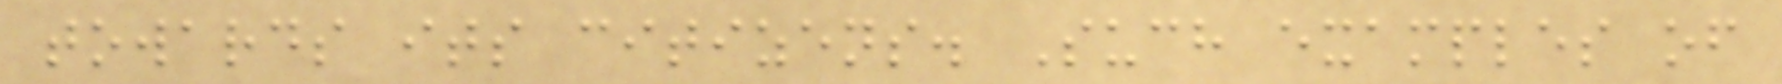towards its citizens. Such examples of
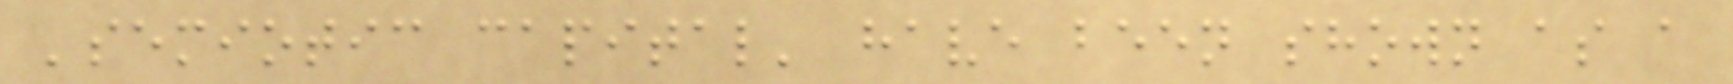'semiotic capital' have been shown as a
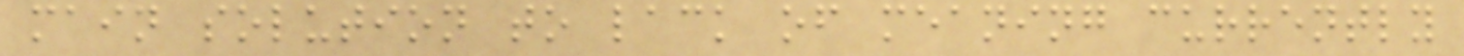main solution to lack of meaning currently
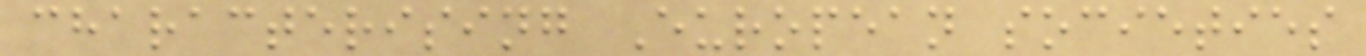characterising European societies
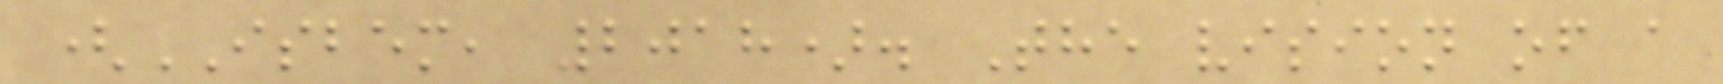(ISBEM, 2018). The vision of a
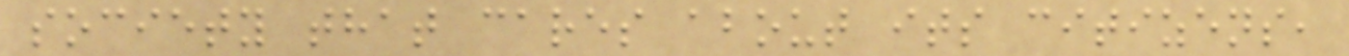society that cares about its citizens,
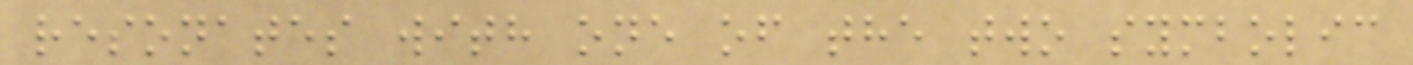resonates with one of the two symbolic
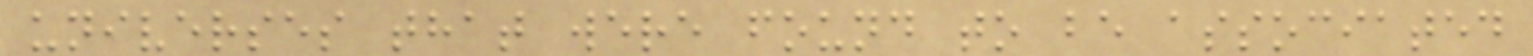universes that were found to be associated
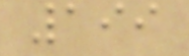199
